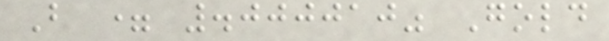B = .000010" Gold
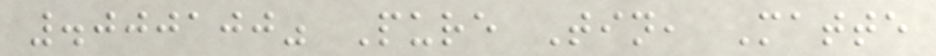.000100" Pure Tin, Matte
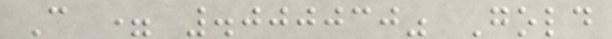C = .000030" Gold
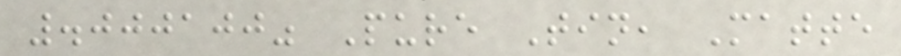.000100" Pure Tin, Matte
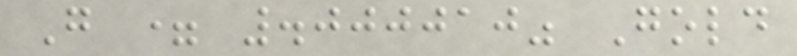G = .000010" Gold
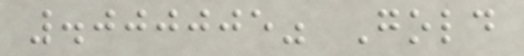.000005" Gold
